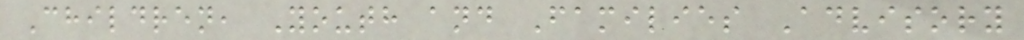Children, Youth and Families Advisory
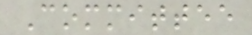Committee
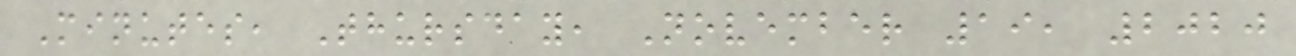Minutes, Thursday, November 19, 2020
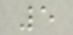5
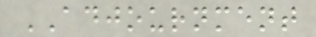ADJOURNMENT
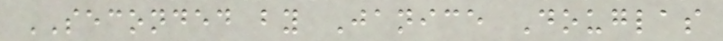SECONDED by Janice Douglas
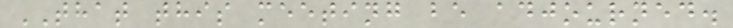THAT this meeting be adjourned.
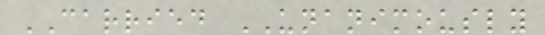CARRIED UNANIMOUSLY
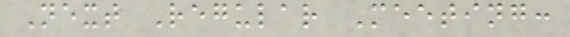Next Regular Meeting:
